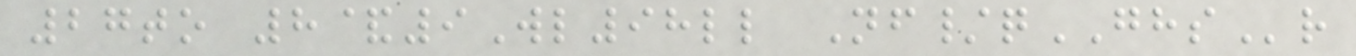27to 8&9Wl98ll Nf/qGHSr
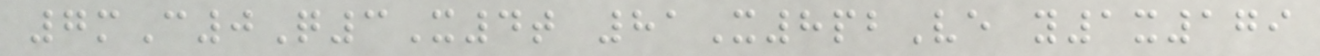7mC0Q3X4t 81X8pbVe y1x179
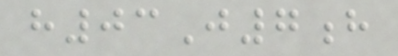h03J7h
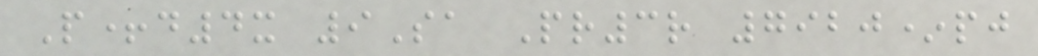P+d4x 9Sa Pr3r 7920*pj
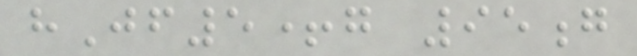hJf5+g 95g
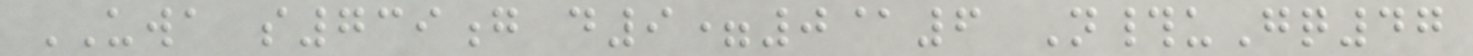UWA s739g d9=0@6 N#uGq47
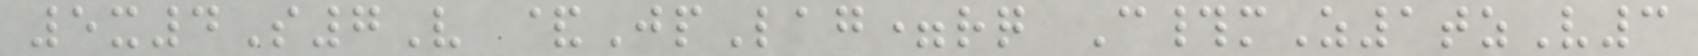5x4S7V &JpLag=rq C#mZ1tzV3
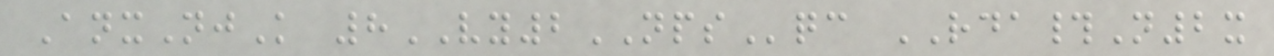AnxNjK 8VY2NPSqc RDA#N2x
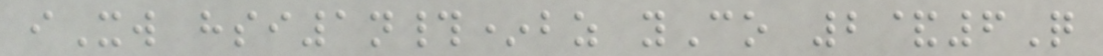iXw hsi1n#*bz yCo 2&6Q
